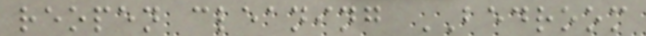reopen cleaning BEDROOM
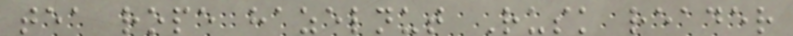tea rope hazelnut Rusk reader
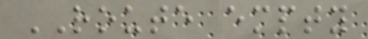ROUTE empty
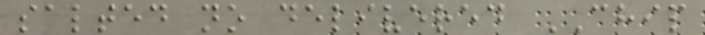salted no delivered CHIP
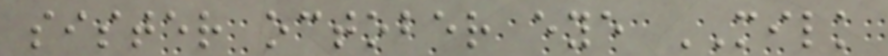sister october eye MILK
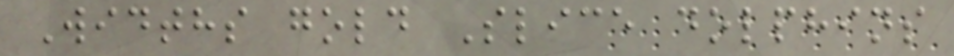Widths gold Slice dolphins
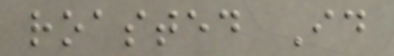roasted Id
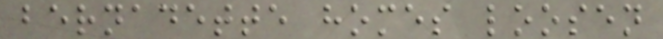bernadette homes loosen
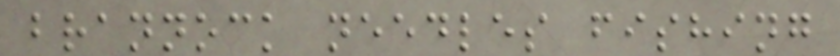brannock needles fishing
